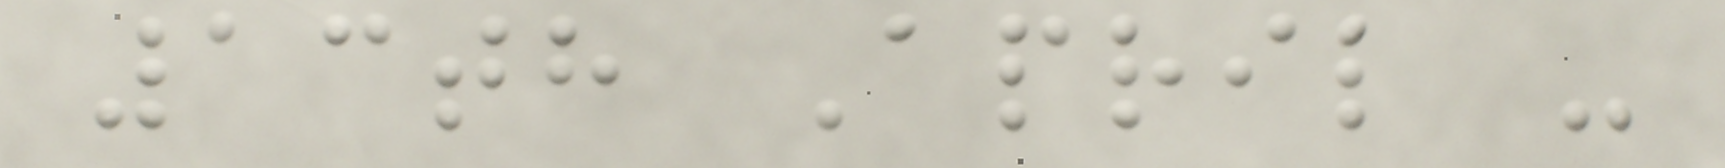13th April -
